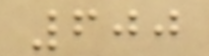600
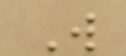W
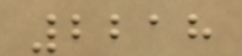2218
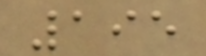195
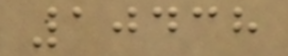10438
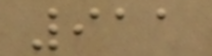911
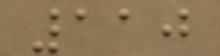110
